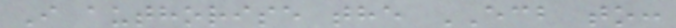I authorise the ECB to:
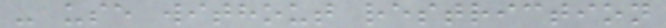- use without restriction
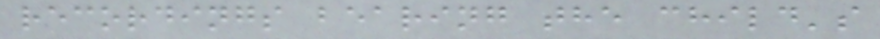recordings bearing the child's
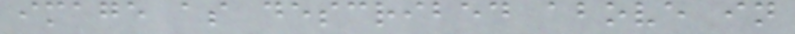image as described above in
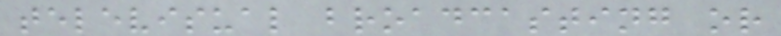televisual broadcasting or
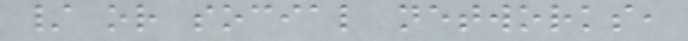/ or social networks,
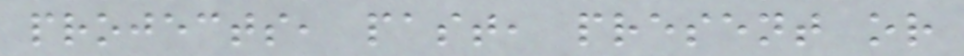projects, past, present or
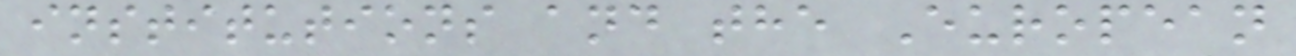institutions and the European
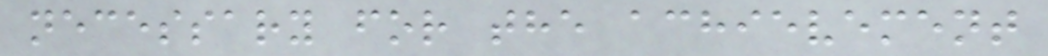necessary for the achievement
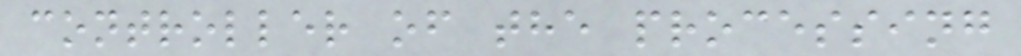controller of the processing
